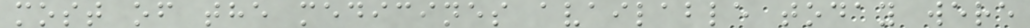most of the medicines available today were
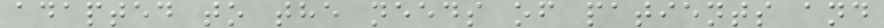adapted to the needs of patients and
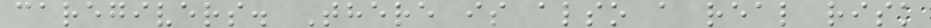caregivers. There is also a real risk
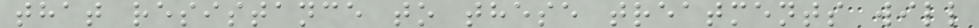that resistance to these treatments will
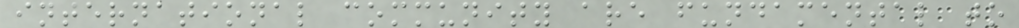international community are fundamental to
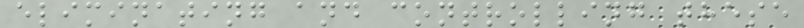eliminating and controlling these
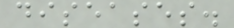diseases.
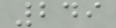249
